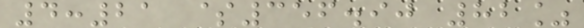4:21 $356.90 82%
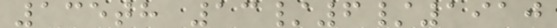135th 13/6/1910
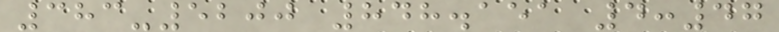383-5200 848.151 4:47
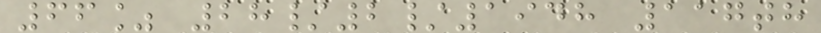66% 28/2/1948 117th
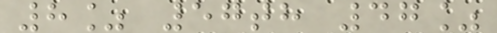8% 57th 47%
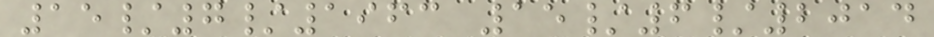15/7/1963 15/6/2014
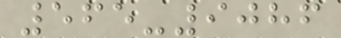565-9086
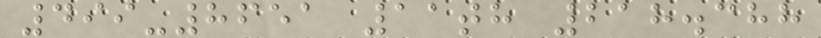499-8651 11th 218.388
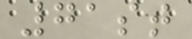71st
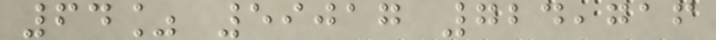64% 59017 724,716
